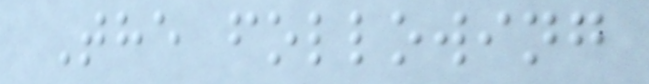The following
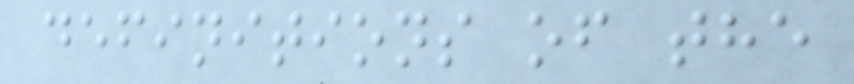definitions of the
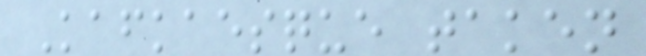Kafkaesque taken
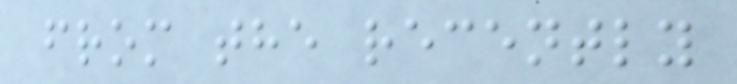from the recently
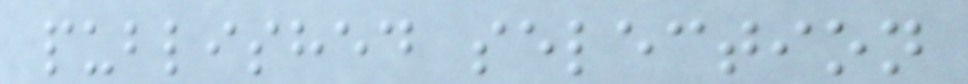published selection
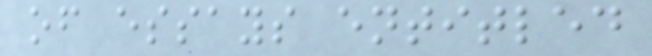of essays entitled
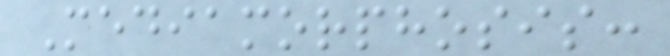Mediamorphosis:
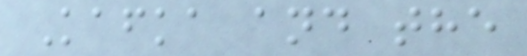Kafka and the
